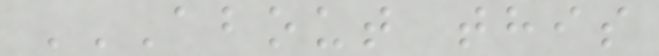ABOUT THIS
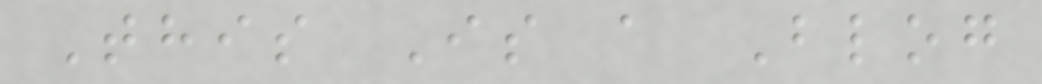This Is a Blog
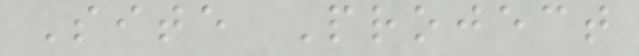Site Project
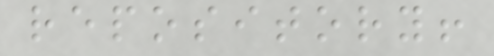repository!
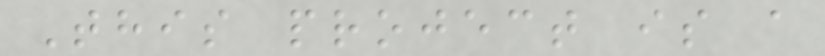This project is a
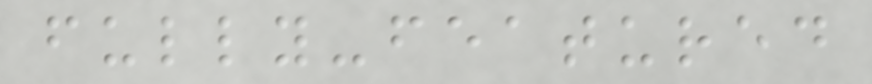fully-featured
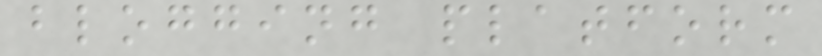blogging platform
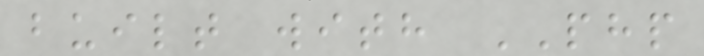built with PHP
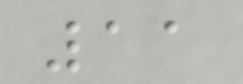11
